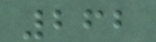262
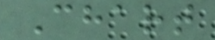Chart
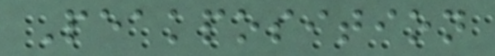Peakposition
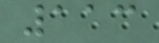113
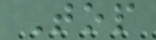Top
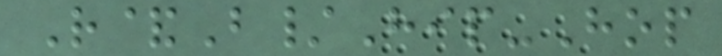R&B/Hip-Hop
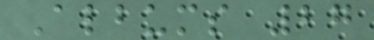Albums 27
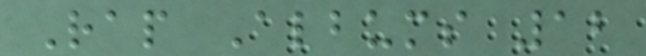Rap Albums 12
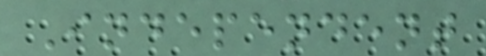Independent
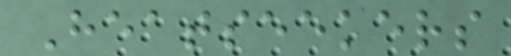Heatseekers
